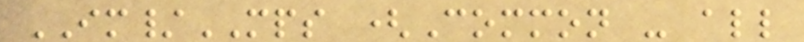IM/MPS (Common - all
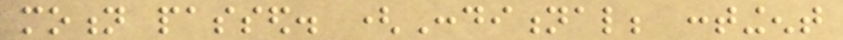motion passed. (Conditional; contingent
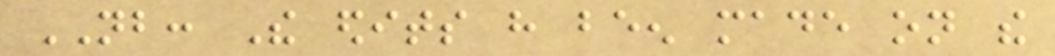NB: The edits have been made on the
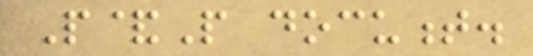P&P document.
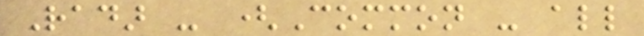Radar - (Common - all
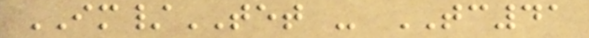IM/TET - TC41
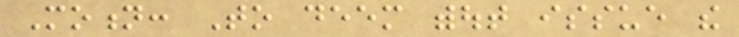Motion: To deem without issue the
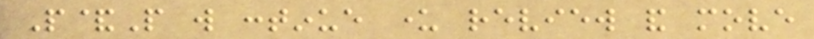P&P will continue under review and move
